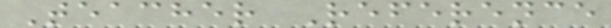Teacher Reference
